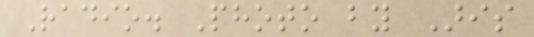Radio. Photo by Aris
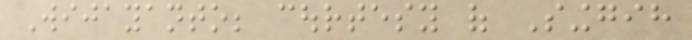Wijayanto; courtesy of Singgih
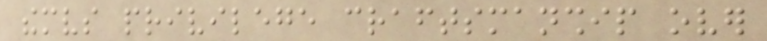themselves privilege craftsmanship over
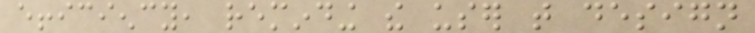efficiency, reminding the user that design
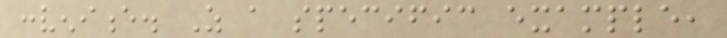convenience. As a specific example,
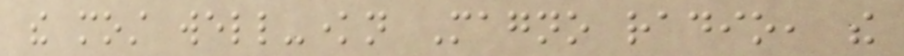the most well-known Magno radio, the
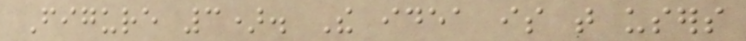Figure 3). The idea is that users
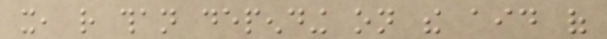it, rather than depending on the aid of
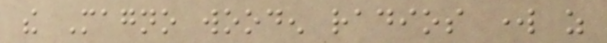the Magno wooden radios work as
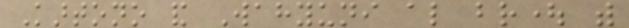Kartono and Wahyuni also brought with
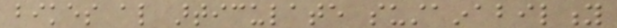bikes also articulate sustainability
